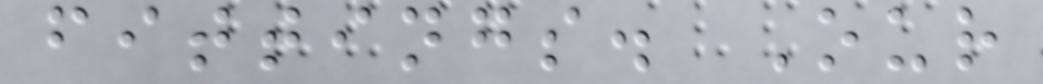fittings. Our
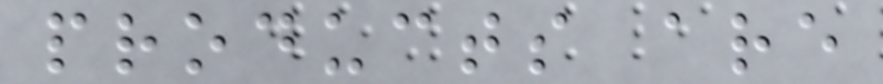products are
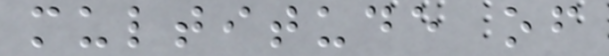multitude of
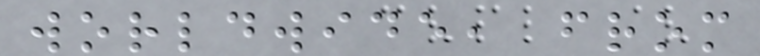worldwide, from
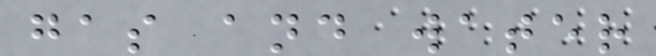gas and water
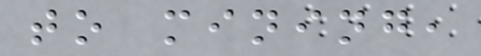to mining,
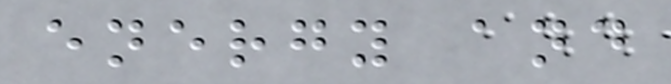energy and
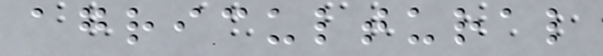agricultural
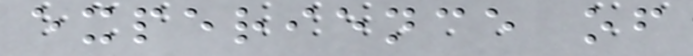experience of
